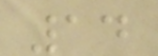14
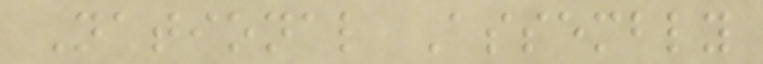National Assembly
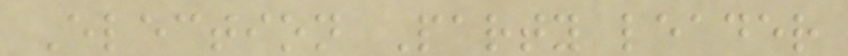Election Party leader
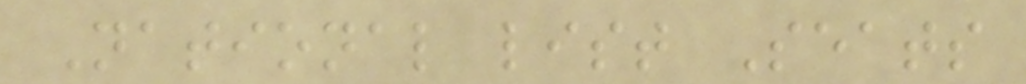National list Seats
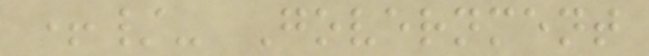+/- Government
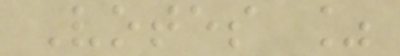Votes %
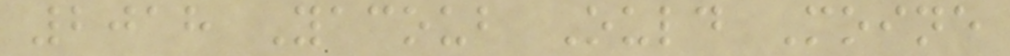2018 Yacoub Ould Moine
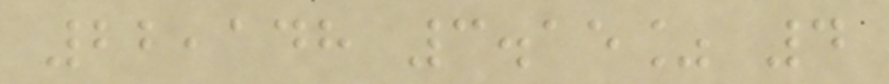22,148 3.15% 4
